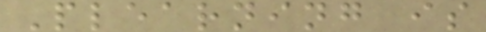Plearning is
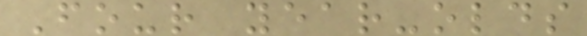Four year-olds
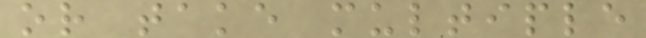or take multiple
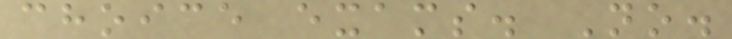choice exams. No.
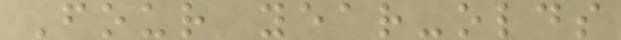Four year-olds
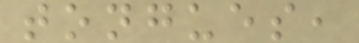tongues,
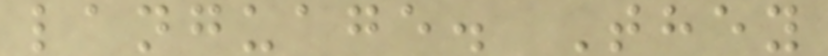language. They
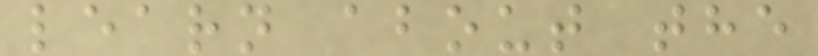learn about the
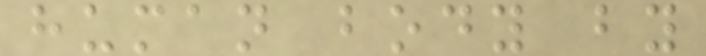human body by
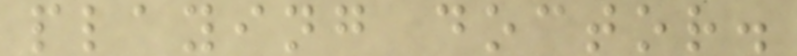playing doctor.
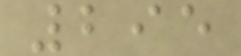295
